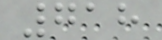718
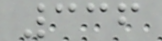336
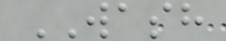WASH
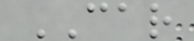CAR
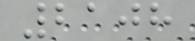2108
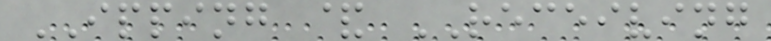IPPING & RECEIVING
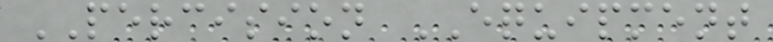PERCISION EQUIPMENT
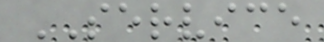SERVICE
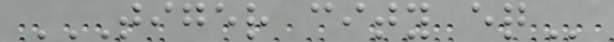TIGER CITY EQ
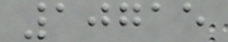10715
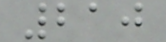210
